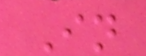In
